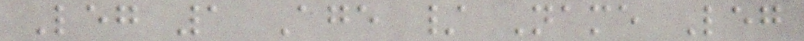Leg 1 Age / Name Leg
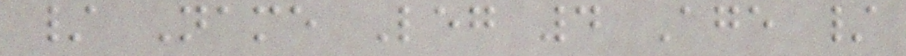/ Name Leg 4 Age /
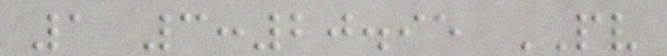1 3:20.95 PV
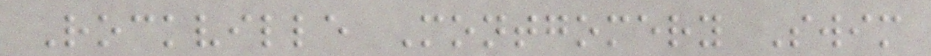Rockville Montgomery Swim
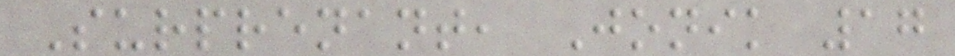Surprenant, Jonik 17
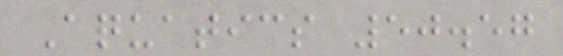Aquatics 50.57
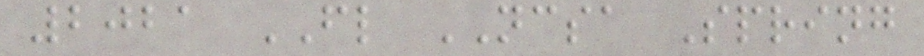2021 FL NCSA Spring
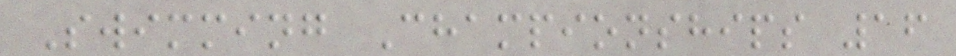Swimming Championships 16
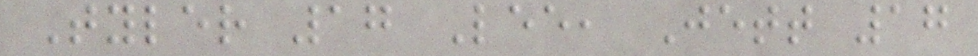Tyler 17 Lee, Jett 17
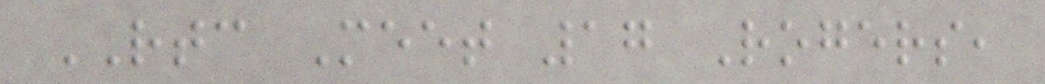RTC Meet 17 Rogers,
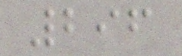296
